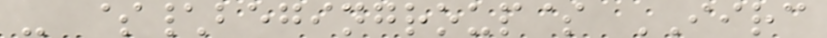- $\begingroup$ IIRC
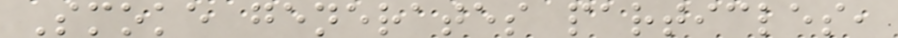Smoke generates particles,
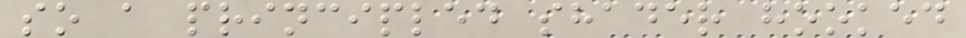so a principled shader hooked
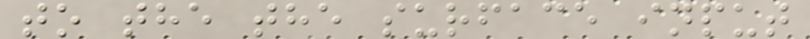to the the surface input
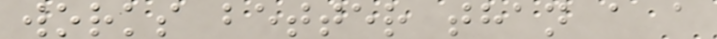works better than a a
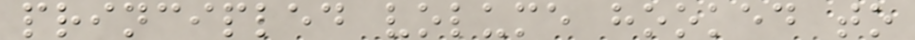principled volume hooked to
